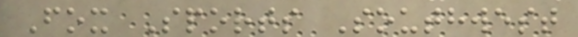Fox Sports Southwest
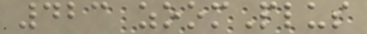423 zoomPlus
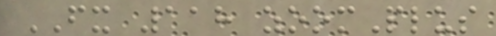FX 118 zoomPlus
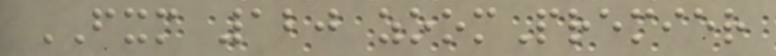FXM 120 zoomPremier
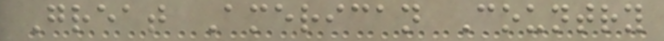Great American Country
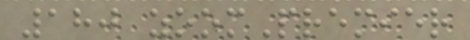180 zoomPremier
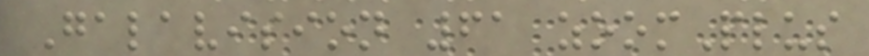Galavision 61 zoomPlus
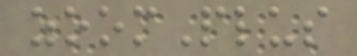zoomPlus
